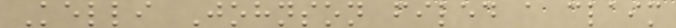Kelli Johnson filed a claim
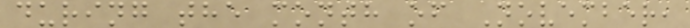during the month of November,
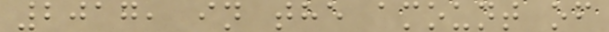2017, in the amount of
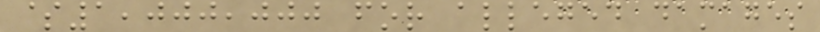$1,000,000 for alleged damages
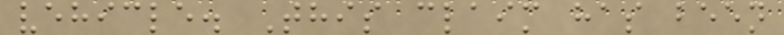vehicle. This claim has been
